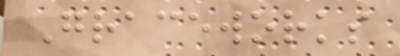Graceworks
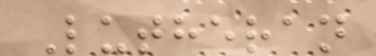Lutheran
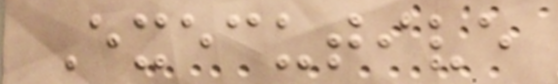Executive
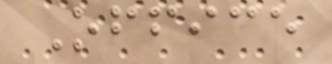Office
